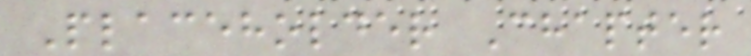Placeholder Chapter
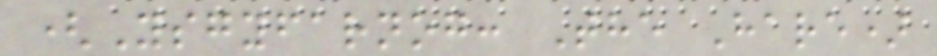(Ysgyfarnog: The Hare)
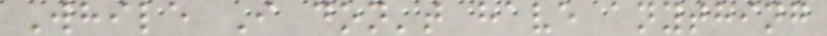While I don't have anything
